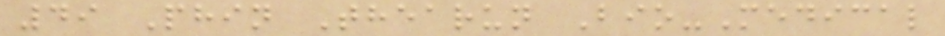49 Phin Thearun Bio-Medical
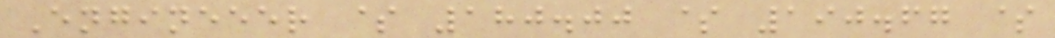Engineeer $ 180.00 $ 190.67 $
